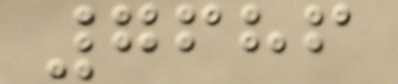7686
